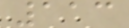113
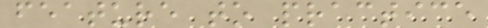feature to practice
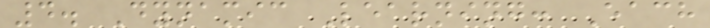4. Dynamic Learning: Each
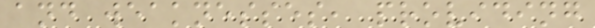and weaknesses, providing
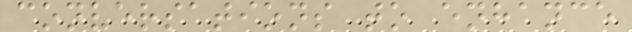conversations to enhance
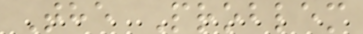The Problem
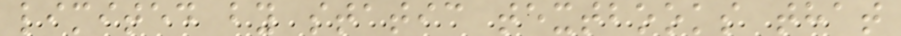limited by static textbooks that
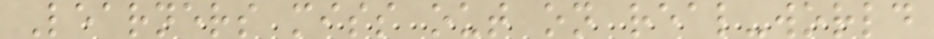Learners miss out on real-world
